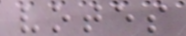votes
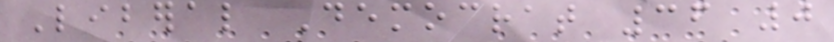Liberal Democrat 36 0
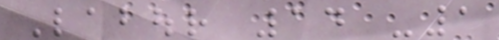Labour 14 -1
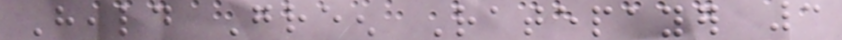Heald Green Ratepayer 3
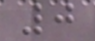0
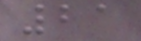21
